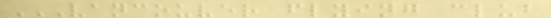VANCOUVER FLYING CLUB
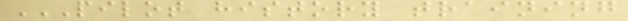PILOT HISTORY TRAINING
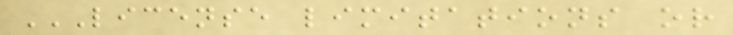LICENSE LIMITATIONS OR
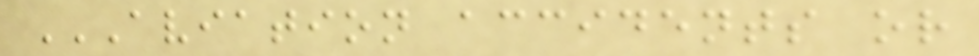AVIATION ACCIDENTS OR
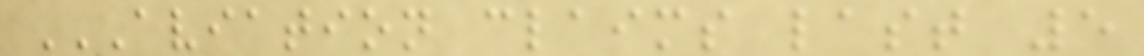AVIATION CLAIMS LAST 5
